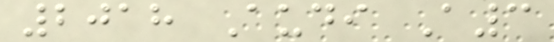2018 Audi A3
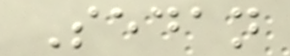Sedan
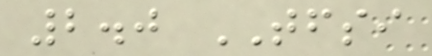2.0 TFSI
